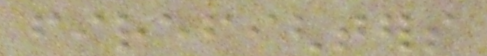firefighters
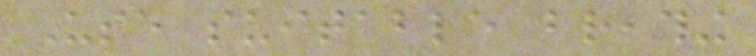Use suitable breathing
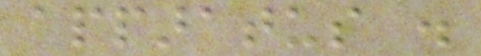apparatus .
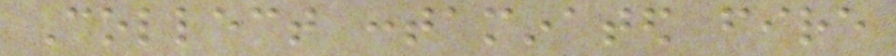Collect contaminated fire
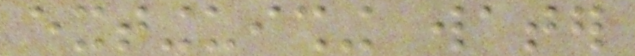extinguishing water
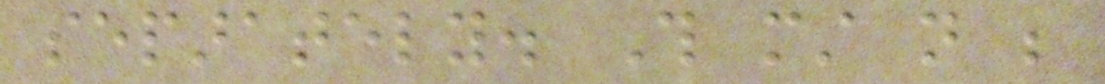separately. This must not be
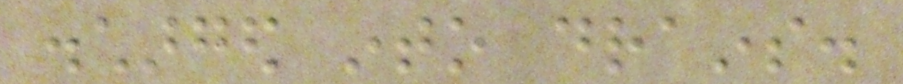discharged into drains.
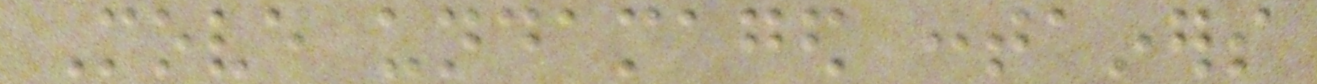Move undamaged containers
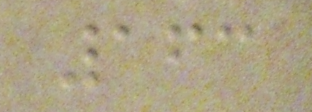163
